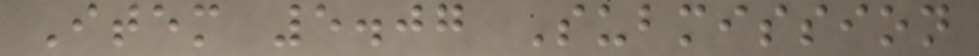Item 5.07 Submission
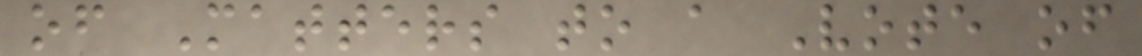of Matters to a Vote of
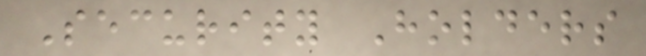Security Holders
